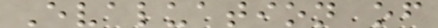Evaluation of
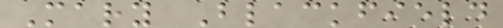Mary Blackfield
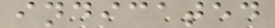indicated
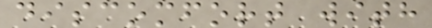discomfort with
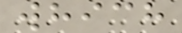which
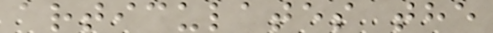articulates the
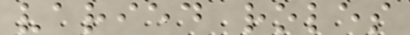varied roles
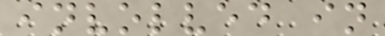involved in
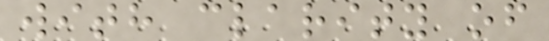with clarity of
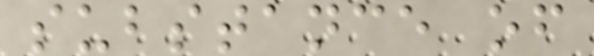substance of
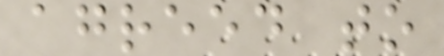agreed to
